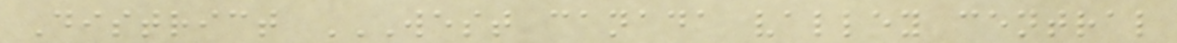District WEST CANADA VALLEY CENTRAL
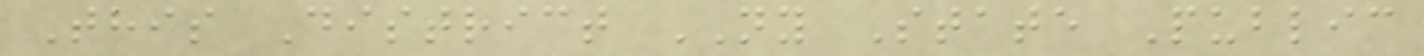This District NY State Public
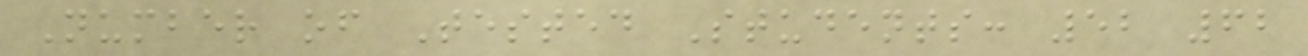Number of Tested Students: 52 62
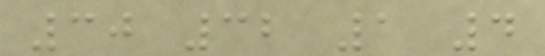30 32 1 4
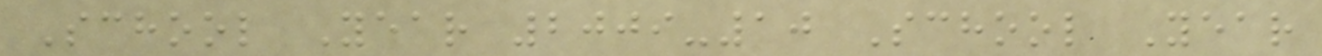School Year 2009-10 School Year
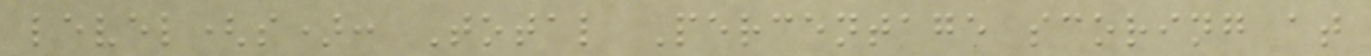level(s): Total Percentage scoring at
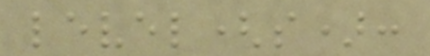level(s):
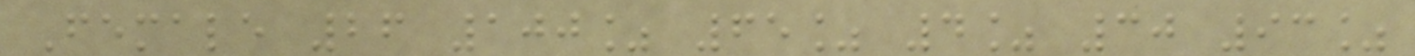Female 26 100% 65% 4% 30 93%
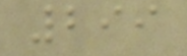299
